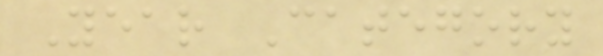Year Category
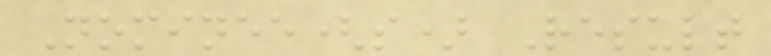Nominee(s) Result
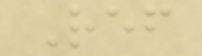Ref
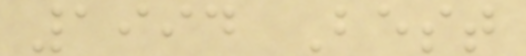1994 Best
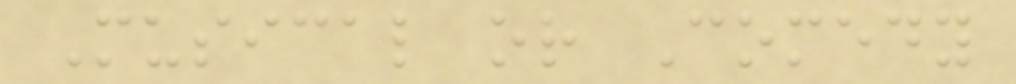Musical or Comedy
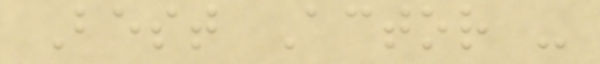Best Actor -
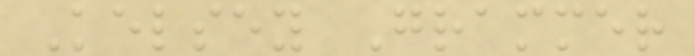Kelsey Grammer
